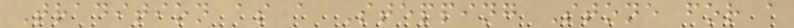Tradition as a Stepping Stone for a
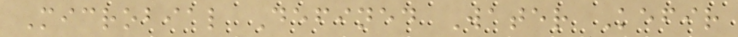Microbial Defined Water Kefir
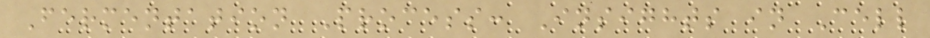Fermentation Process: Insights in Cell
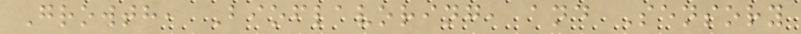Growth, Bioflavoring, and Sensory
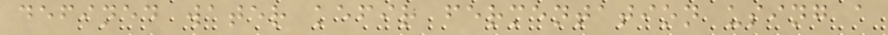defined water kefir fermentation using a
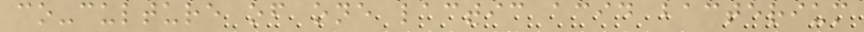co-culture of one lactic acid bacterium
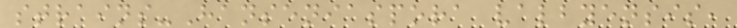strains-Hanseniaspora valbyensis,
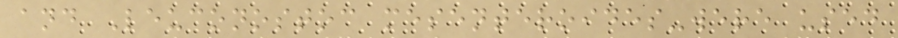and Leuconostoc mesenteroides-were used
